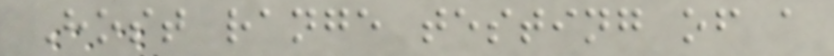Host range testing of a
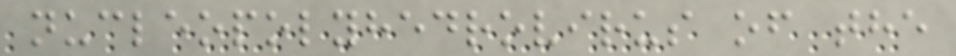nucleopolyhedrovirus of the
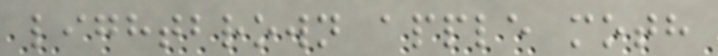lightbrown apple moth
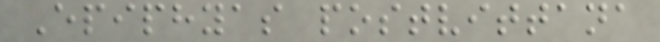Epiphyas postvittana
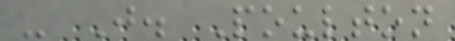- J. Poulton
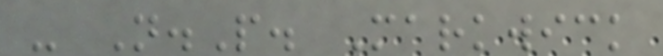- N.P. Markwick
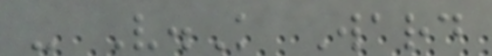- V.K Ward
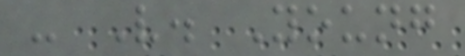- V. Young
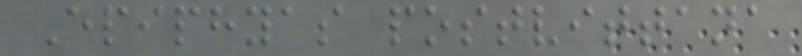Epiphyas postvittana
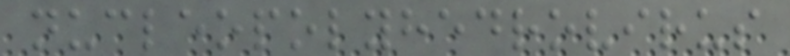nucleopolyhedrovirus
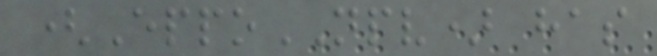(EppoNPV) has
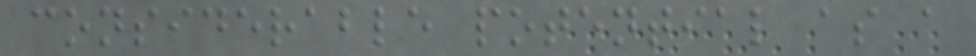considerable potential as a
